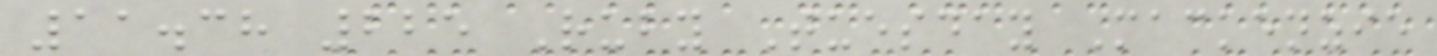11.38 225 Ruby Tuesday Mackenzie
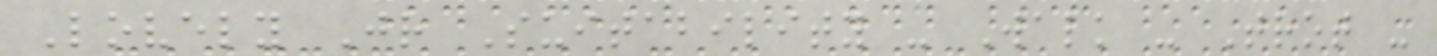Lovely Jr Suitability - Walk - Trot -
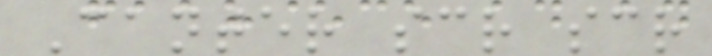Canter scr scr
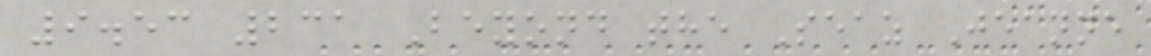9.53 231 Beyond the Seaz Jeanne
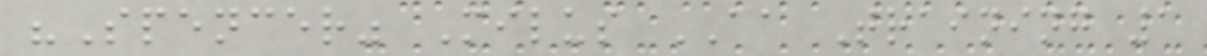"Spencer" Milus AA Training 1
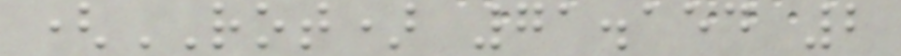(ROT) 71.154 2
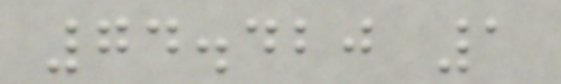74.420 1
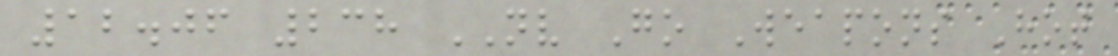12.06 238 NV Go Weapons Hot
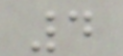4
